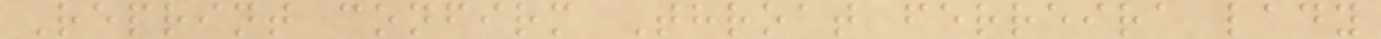Reprint confirm Throat ferreira lady
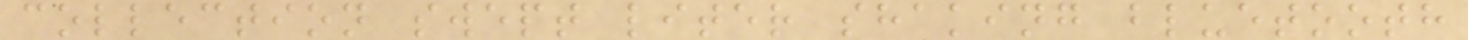collection swept liter shaking bluetooth
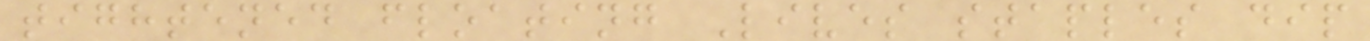tightened floating Lives staples dip
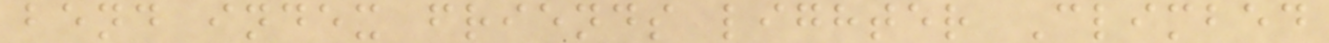bend index friends lighter Climbed
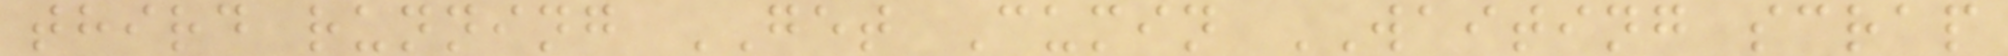third running GET Cumin WAITING scrap
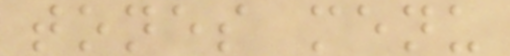tones menu
